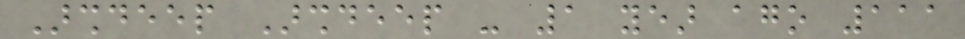Arshdeep Arshdeep - 1 year ago 111
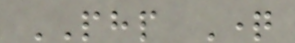PHP Question
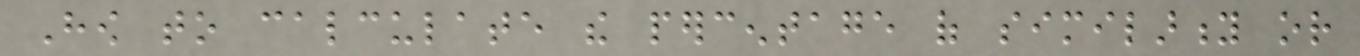How to calculate the percentage of similarity or
